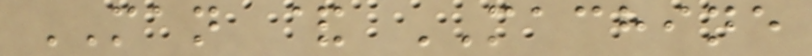MAN & MACHINE
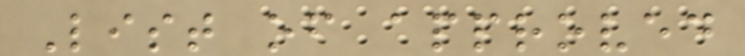List of approved
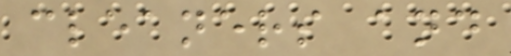cleaners and
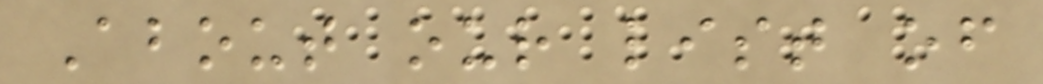About our list of
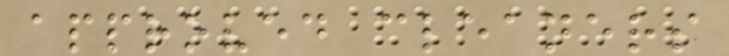approved cleaners
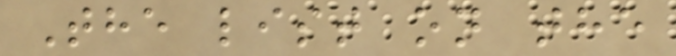The list on the
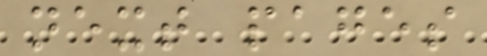next pages
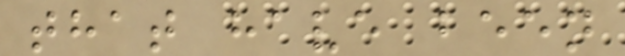that have been
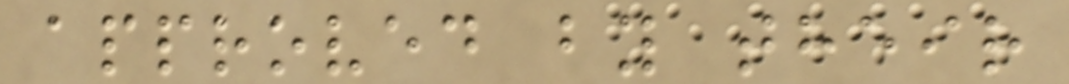approved by their
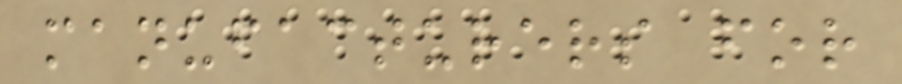manufacturers for
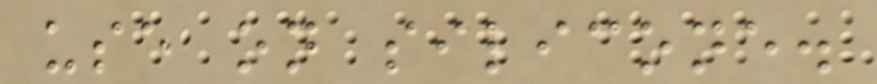use on silicone.
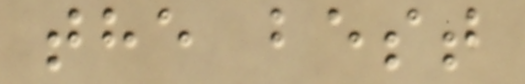the best
